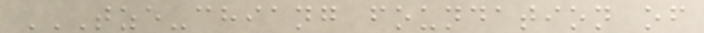TZE-CHIANG FOUNDATION OF
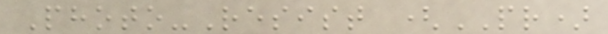Photo-Resist (PR)
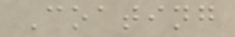Coating
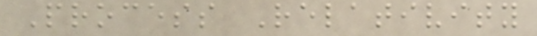Process Relativity
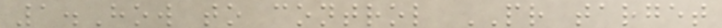1.How to control PR target
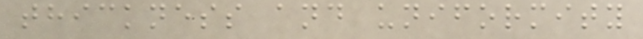thickness and uniformity
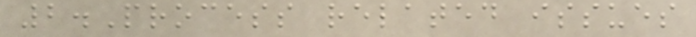2.Process related issues
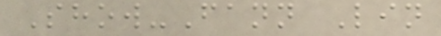Show-Fann Lin
